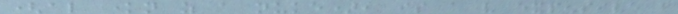(also known as a nuke), is a very expensive but
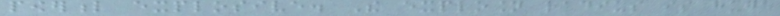powerful explosive. The explosion radius is huge
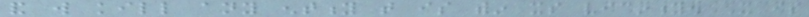and will kill any entity that is within its vicinity. It is
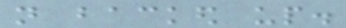not backed up.
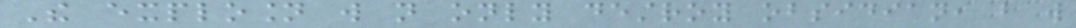The explosion will not only destroy obsidian, but will
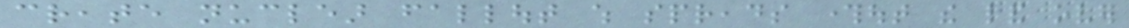create nuclear fallout which spreads throughout the land over
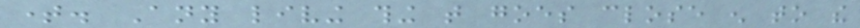time. Any living thing that goes close enough to the
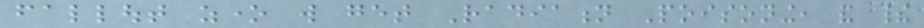fallout zone will get Radiation Poisoning, and their
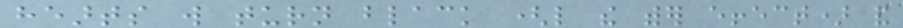hearts will turn black (like the wither effect) and
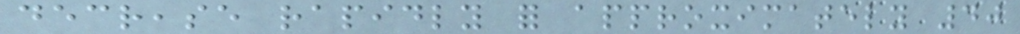decrease rapidly for approximately 40
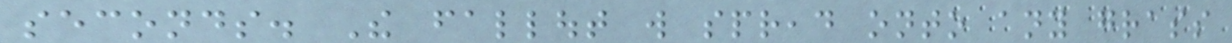seconds. The fallout will spread onto any grass
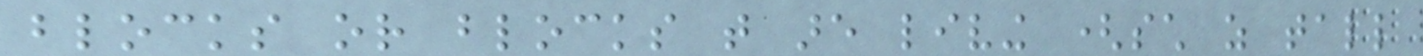blocks or blocks that are living (such as tall
